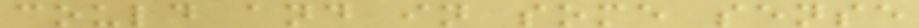could and in some sense
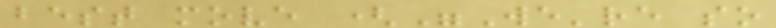best move ("We're so
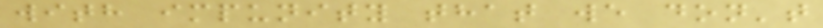with impunity that we don't
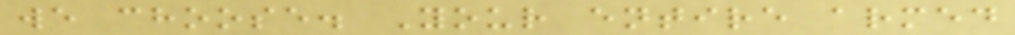we choose. Your entire armed
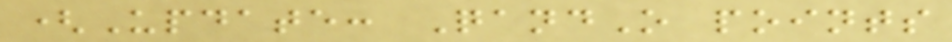(Update: QandO points
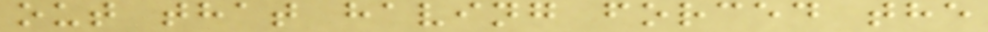out that having forced the
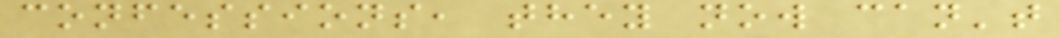confessions, they now can't
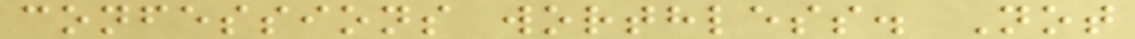confessions worthless. Not
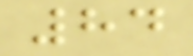84
